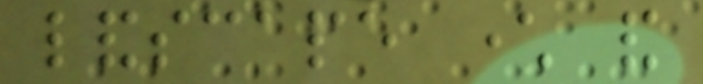landscape character and
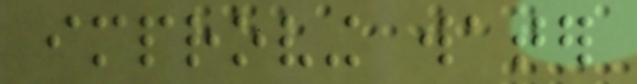improving water
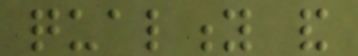quality and
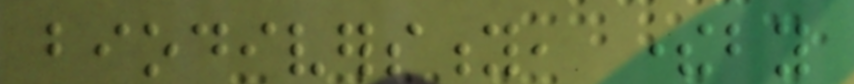biodiversity, thereby
